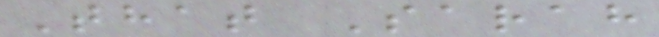That Sarah
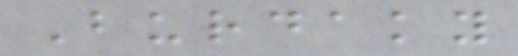Burdaky
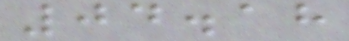04.18
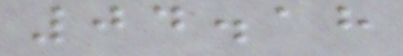04.18
